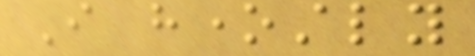I honestly
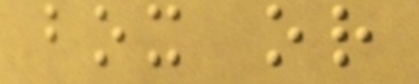box or
